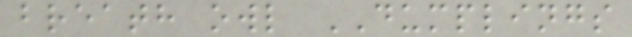breath owl DUMPLINGS
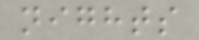nights
